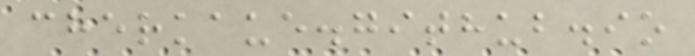cherkaue.github.io
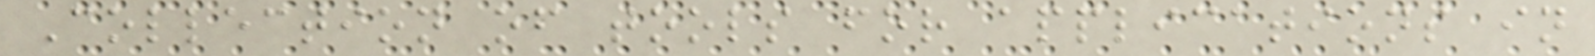Collection of tools for applications in
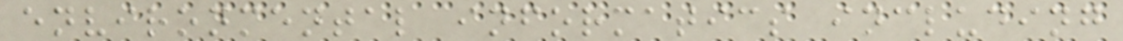environmental informatics including
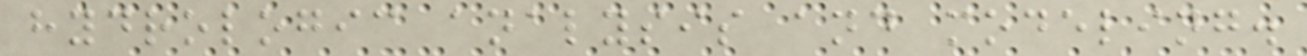hydrologic analysis and modeling.
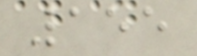155
